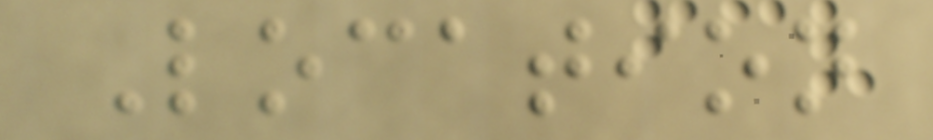Location
